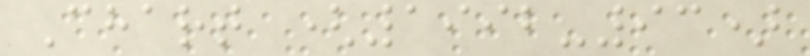Chart (1992-93)
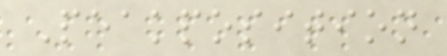Peakposition
